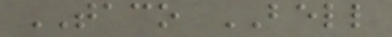TACO BELL
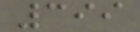399
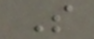S
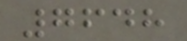7648
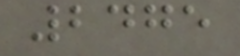2475
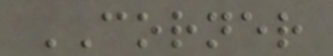CORNER
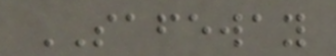SAFEWAY
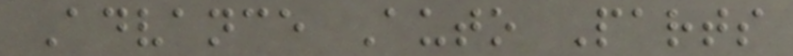Advance Auto Parts
